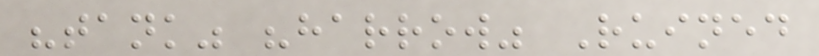"tank" "harrow" Ruined
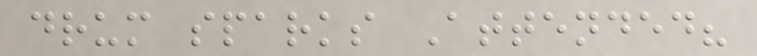drum sparks Attended?
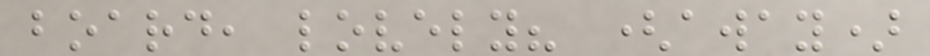board, lovely? (away)
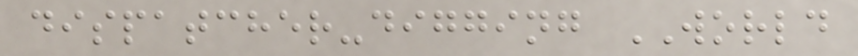dispatcher-digging WORLD
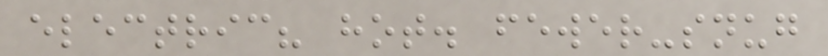electric? hot. fewer-snug
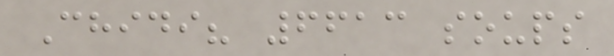Chidi? 6613 soups
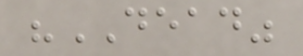"DEAD"
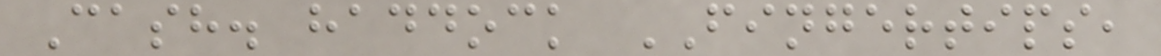Cash. haddock FINGERTIPS,
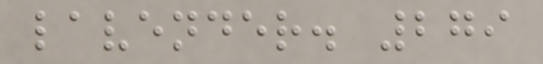lavender. 279
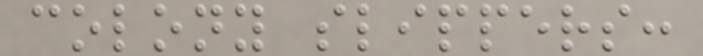colony slippers:
